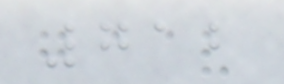712
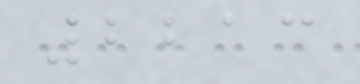2213
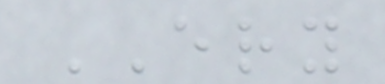ERY
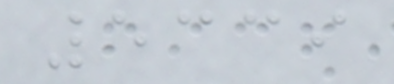5339
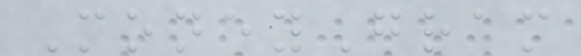MoneyGram
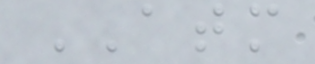ATM
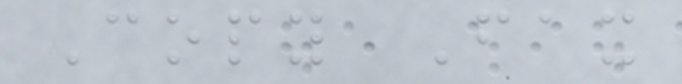Copy Fax
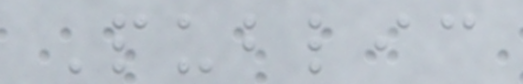Public
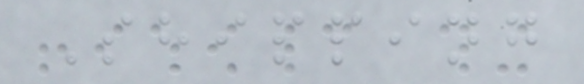Shipping
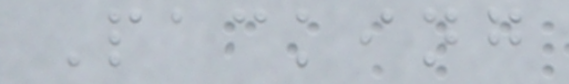Packing
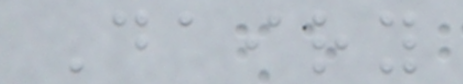Dairy
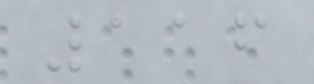116
